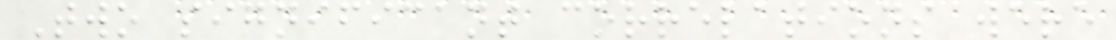Two significant correlations were
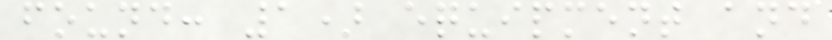found: 1) equipment and
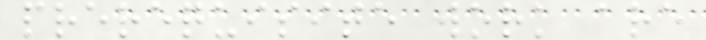prerequisite work are
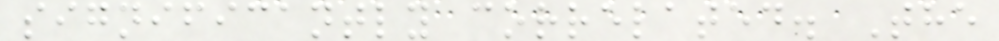significantly correlated. The
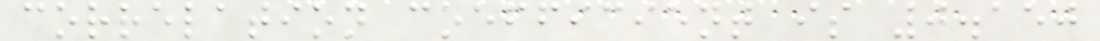correlation coefficient is 0.150
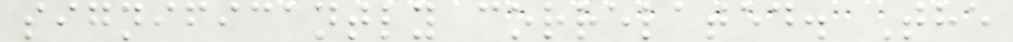significantly correlated. The
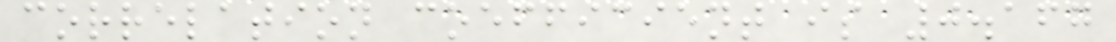correlation coefficient is 0.167
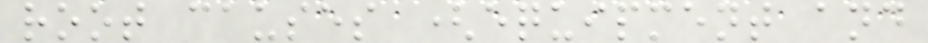root causes (equipment and
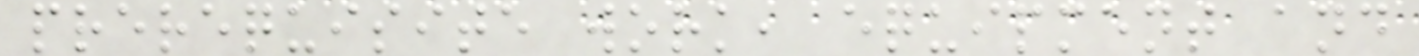prerequisite work, equipment and
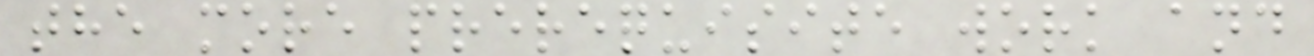the more prerequisite work and
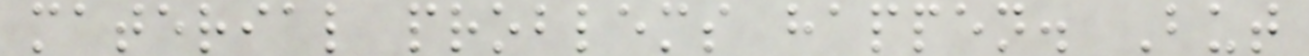material problems happen. But
